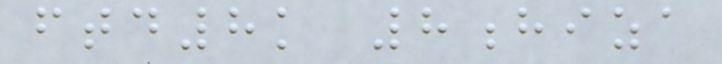ftd8k 8hiza
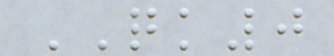QK0
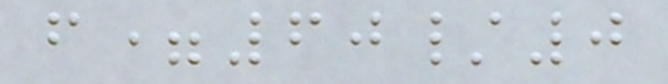f=60/0
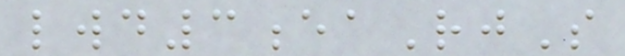lwd3eaRjS
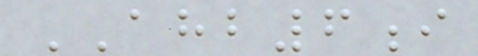AHB6i
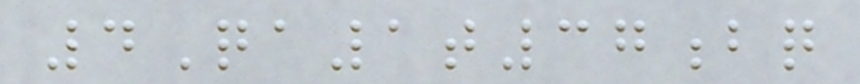4Qa1t37bq
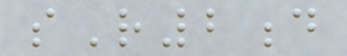sR2d
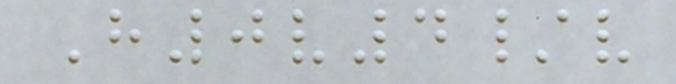H0v4/v
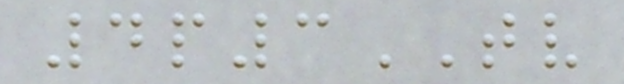4p3TV
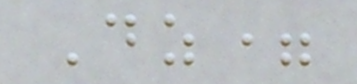Dz=
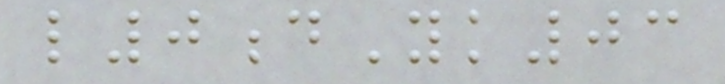l0dYk03
